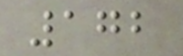172
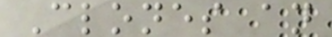Clones an
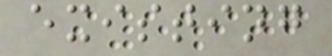existing
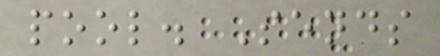pool. Sends
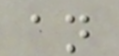an
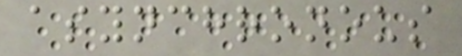asynchronous
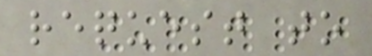request to
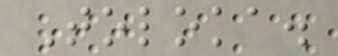Toloka.
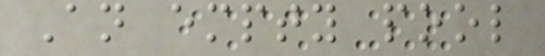An empty pool
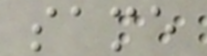same
